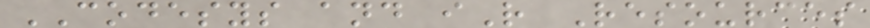CODESYS and iR Resources
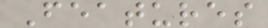Features
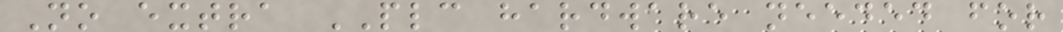No extra PLC hardware needed for
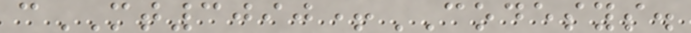cMT3090+CODESYS.
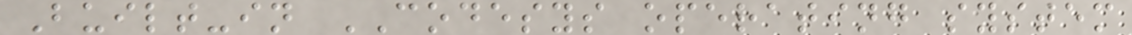Built-in CODESYS operating system
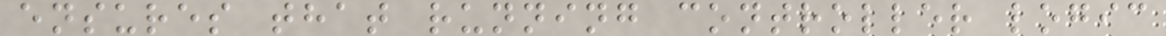ensures that running controller logic
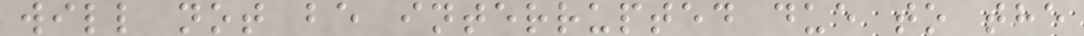will not be interrupted due to the
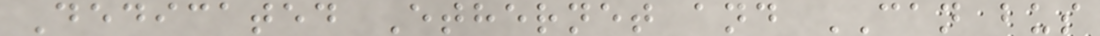Dedicated Ethernet and CAN bus
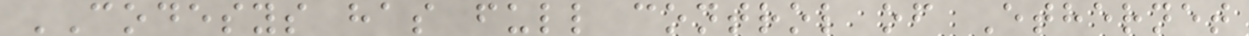CODESYS has full control of Ethernet
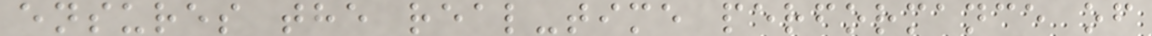ensures the real-time performance of
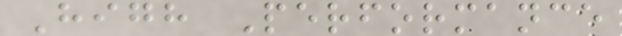High Performance
